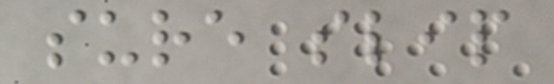sure slip
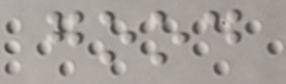good
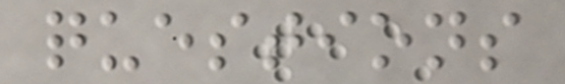questions
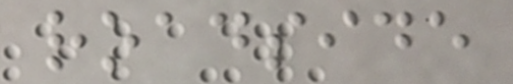roadside
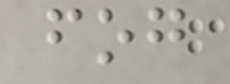fog
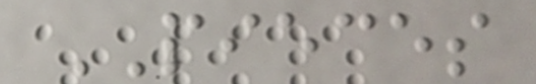PIECES
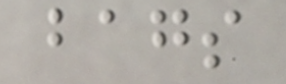bags
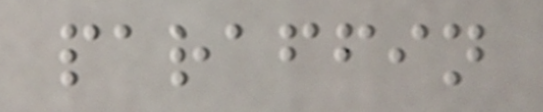paraffin
